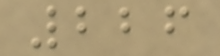226
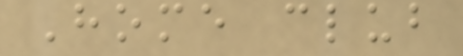Home club
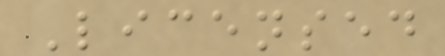Licensed
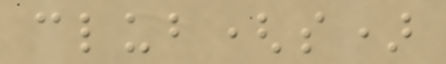club(s)
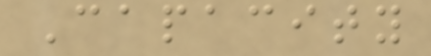Capacity
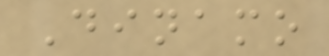Dinamo
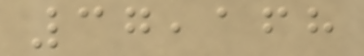37,168
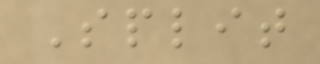Split
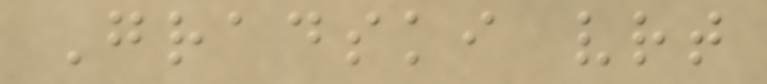Gradski vrt
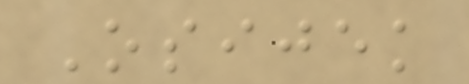Osijek
